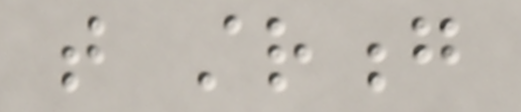that strong
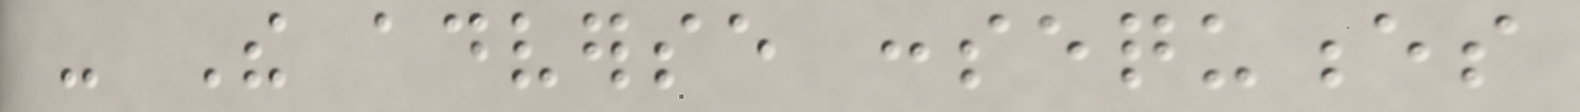- The adverse consequences
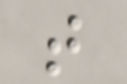that
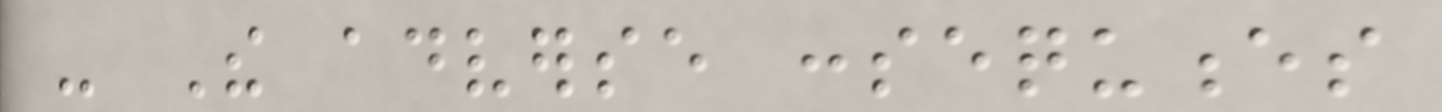- The adverse consequences
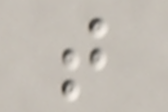that
